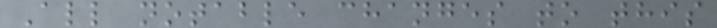All notable changes to this
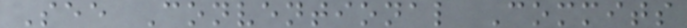See Conventional Commits
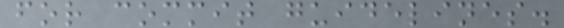for commit guidelines.
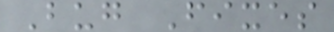Bug Fixes
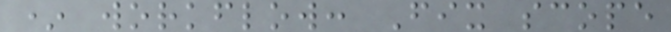* workflow: Fix scope
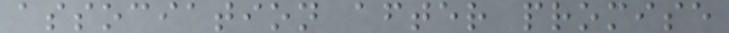association after promise
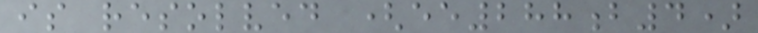is resolved (ee288b4)
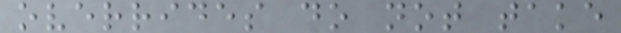overrides do not take
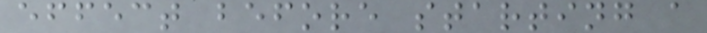effect before starting a
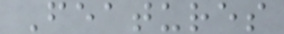Features
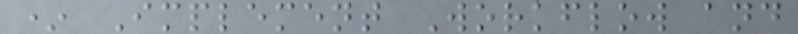* Implement Workflow and
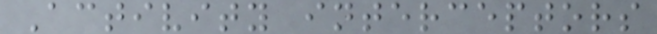Activity interceptors
